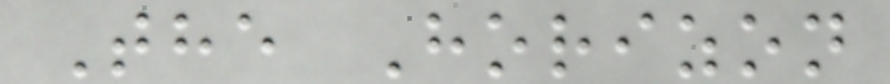The Horizon
